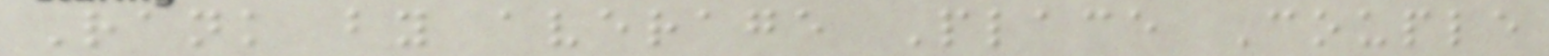Rank by average Place Couple
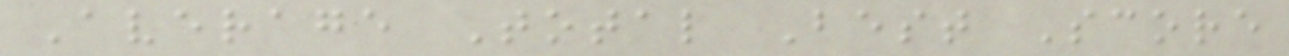Average Total Best Score
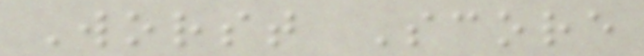Worst Score
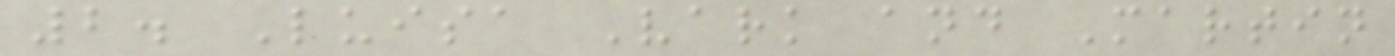2. Luisa Vark and Martin
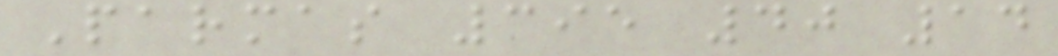Parmas 395 40 14
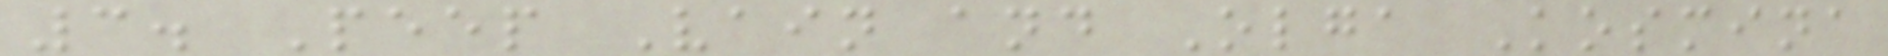3. Peep Vain and Olga Kosmina
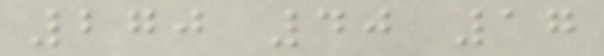270 40 17
